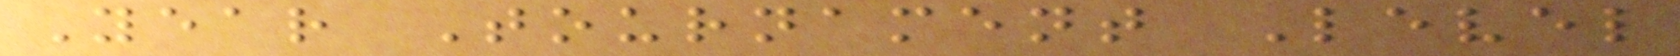Year Tournament Level
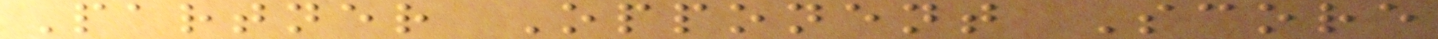Partner Opponent Score
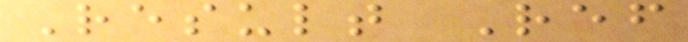Result Ref
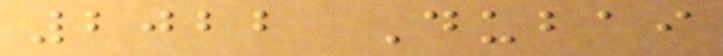2022 Dubai
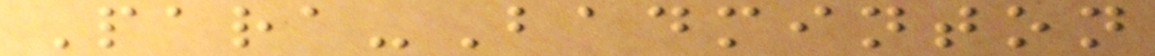Para-Badminton
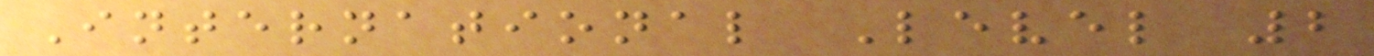International Level 2
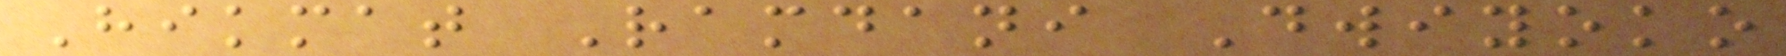Hikmat Ramdani Dwiyoko
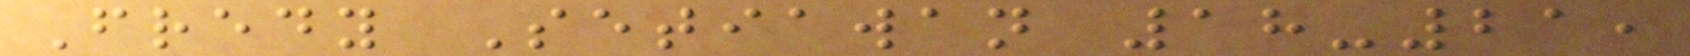Fredy Setiawan 18-21,
